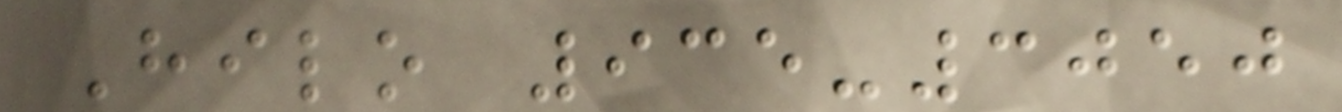Hilo 935-3050
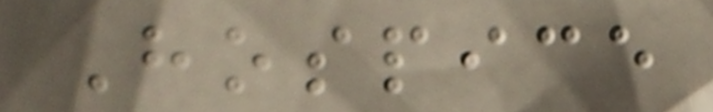Hospice
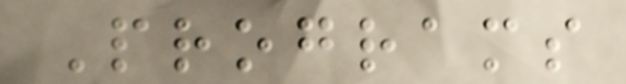Programs
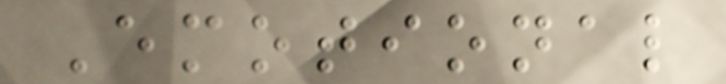Emotional
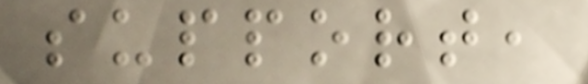support,
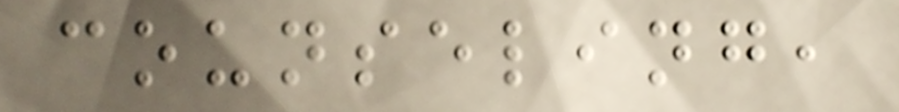counseling,
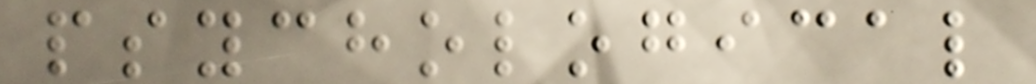psychological
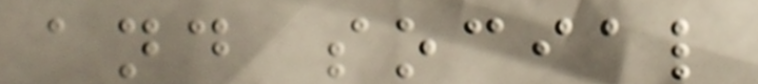and social
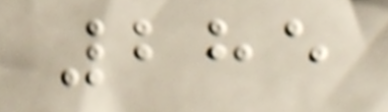285
